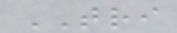TRI
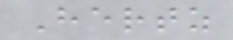Hertz
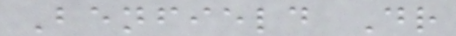Benfield Dr
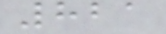821
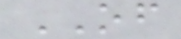OF
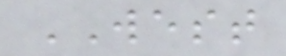WEST
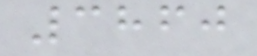3860
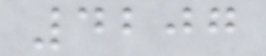4207
